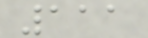111
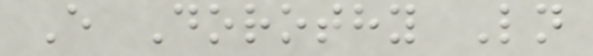E Dorothy Ln
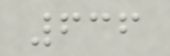636
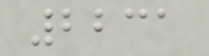2231
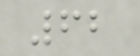62
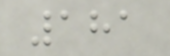181
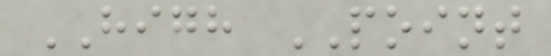HIGH POINT
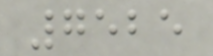7525
